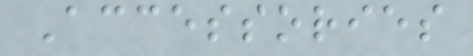Accessories
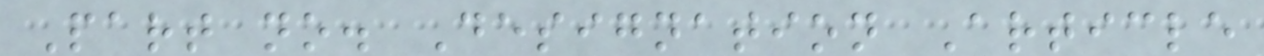Part no. Designation Article
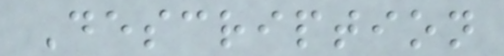Description
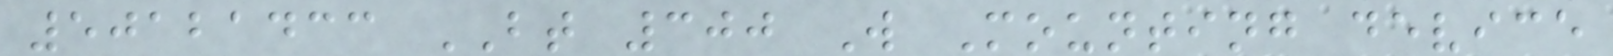50121433 BT 300 W Mounting device
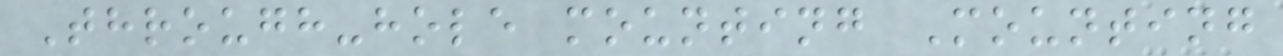Through-hole mounting Mounting
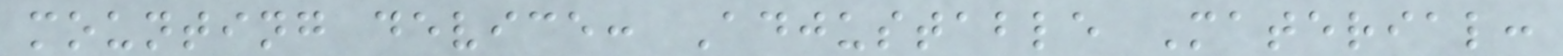mounting device: Adjustable Material:
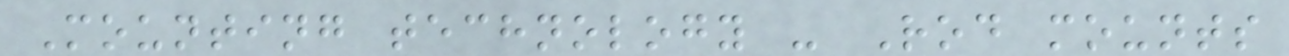Mounting technology - Rod mounts
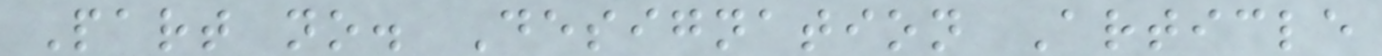Part no. Designation Article
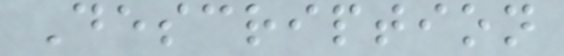Description
